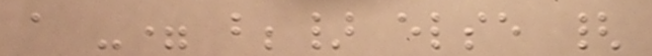a -= b;} else {
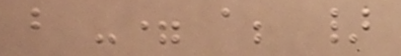b -= a; }
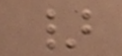}
